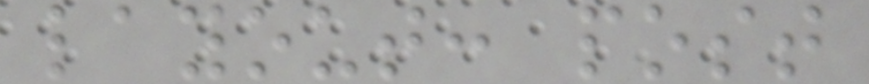layout: post
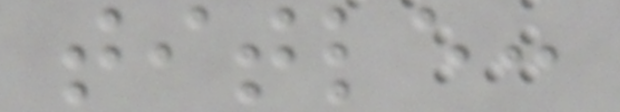title:
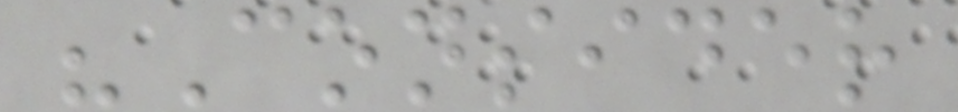"Consider
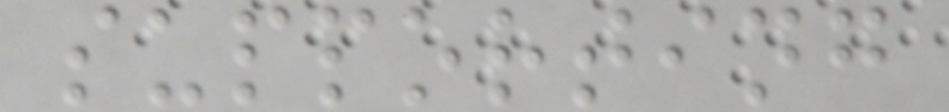supporting
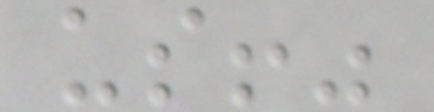us!"
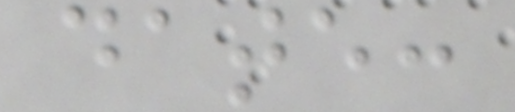date:
